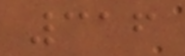316
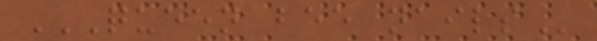QUEEN BEE NAILS
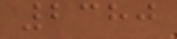2380
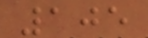105
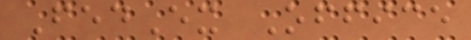FedEx Office
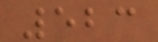523
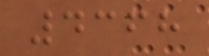4368
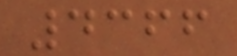4366
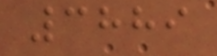3889
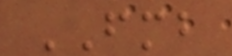FMB
